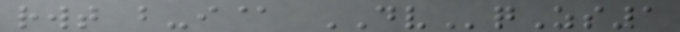rwt b-i@ DVqZs1
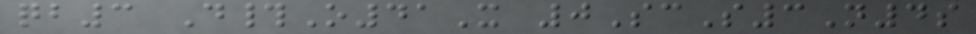qb3 D#O41X 0ScS3N4s
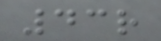43r
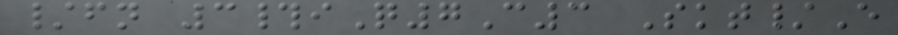/fn 3#iQ7C3 Skt/E
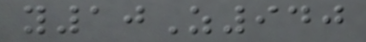y10Z940
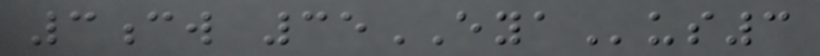3cw 35EYAus3
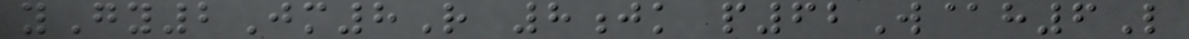yGy2Jm8R 8jk p62W@h6L
